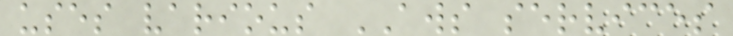uses various AWS services
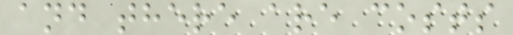and there are costs
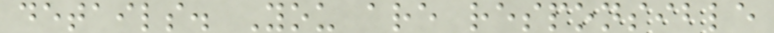details. You are responsible
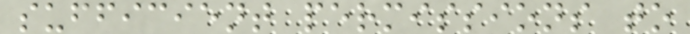sufficient permissions to
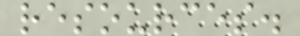resources.
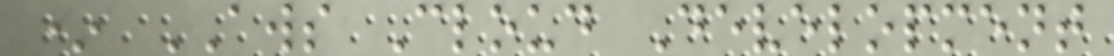* AWS Cloud Development
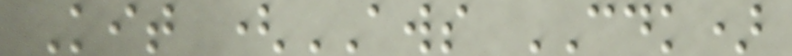Kit (AWS CDK)
